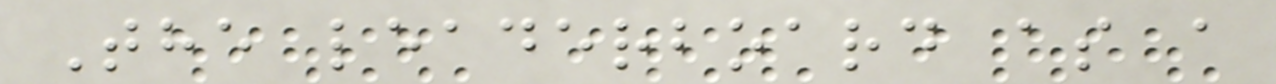The leaderboard as a
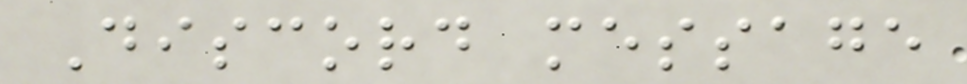Discord message
